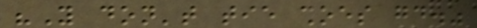"You don't tie shoes good."
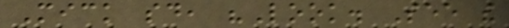Mick said, "Look. See the
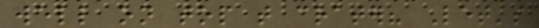well on top that crater? Let's
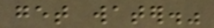get water."
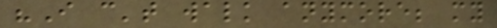"I can't walk anymore; my
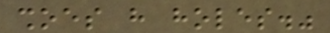shoes have holes."
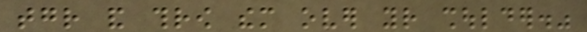together and throw them over your shoulder."
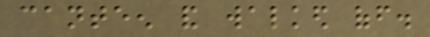canteen and walked off.
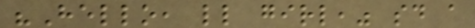"Hello, little girl," said a
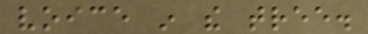voice in the tree.
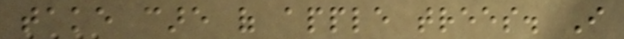take care of apple trees. I
